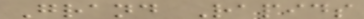Grand Rapids
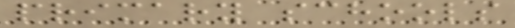primary schools
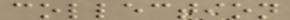collection
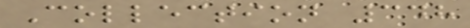Collection 348
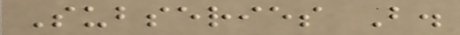Subseries B.
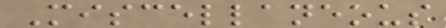Miscellaneous
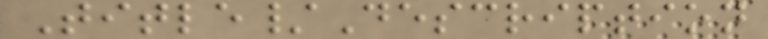Title/Description
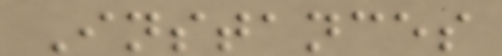Instances
